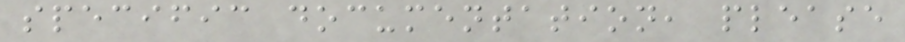specific documentation, please
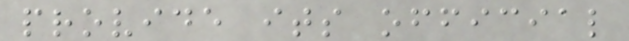provide its official
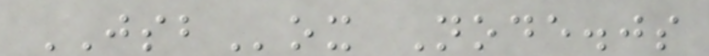JSBox Node.js
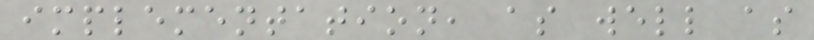implementation, as well as
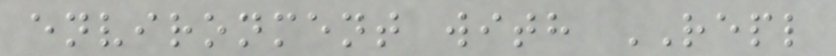environment with REPL
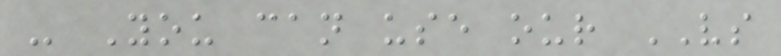- You can use our VS
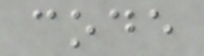code
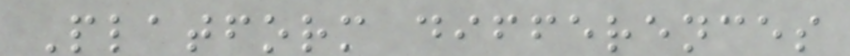Platform differences
